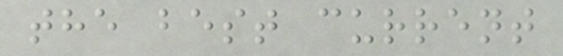the best current
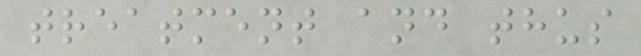treatment and thus
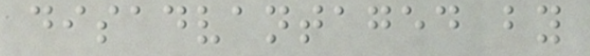disadvantaged by
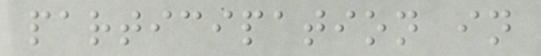participation in
